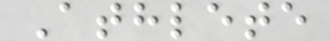Athlete
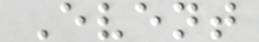Event
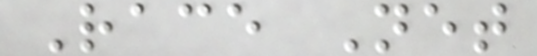Race Net
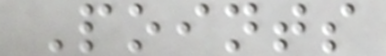Points
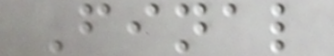Final
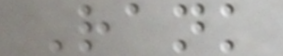Rank
